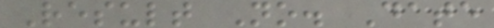Result No. Date
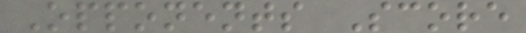Opponents Score
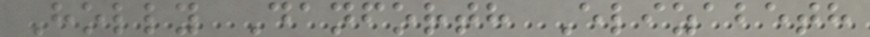Holly Danforth Elizabeth
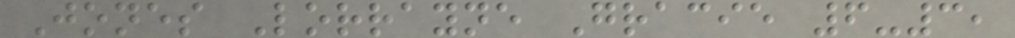Jones Lorrayne Gracie 6-3,
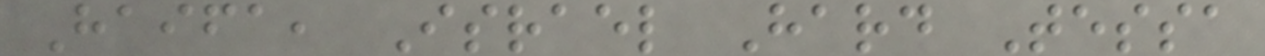Haifa, Israel Hard Tessa
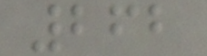262
